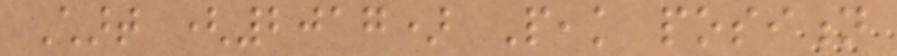Chart (2017) Peak position
